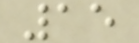15
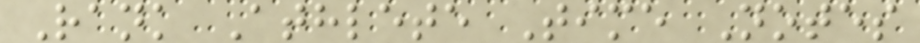Rank Athlete Time Notes
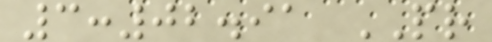3:02.91 PR
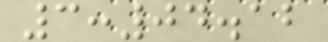3:04.12
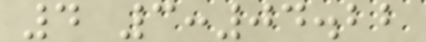4 3:04.22
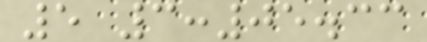5 3:05.33
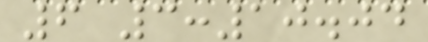6 3:10.04
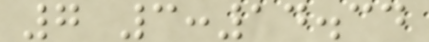7 3:14.34
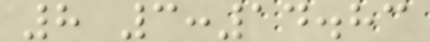8 3:14.83
